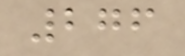276
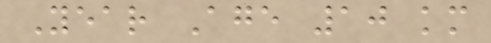Year Age 10 km
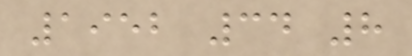1952 34 8
